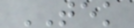TEK
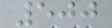500
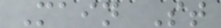Main St
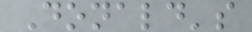Donald's
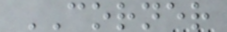CORNER
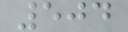504
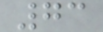73
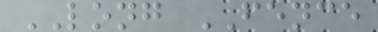LONG FENCE
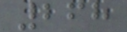268
